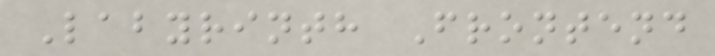Labyrinth Frontend
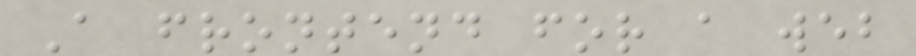A frontend for a web
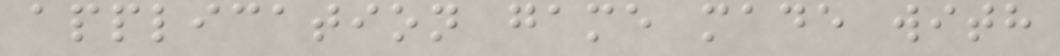application game made with
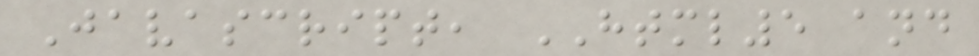Javascript, HTML5 and
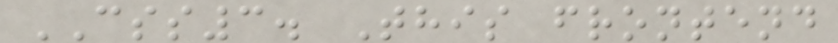CSS3. This frontend
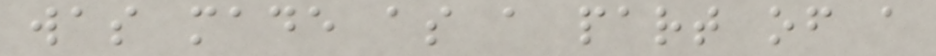was made as a part of a
